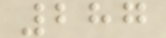287
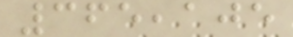365,105
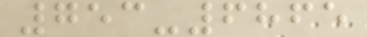753-6865
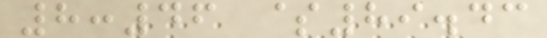8:46 $89.43
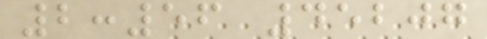2:56 45207
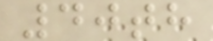40th
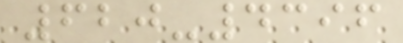620-4396
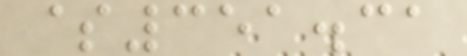$351.31
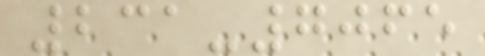231-7065
